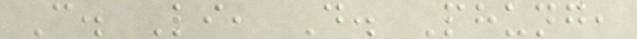C. Li, D. Phung,
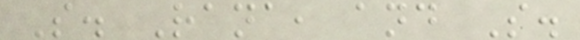S. Rana, and S.
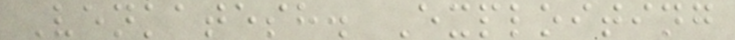Venkatesh. Exploiting
